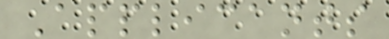Applicants
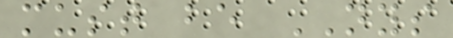must be NYS
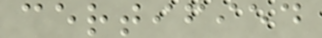certified
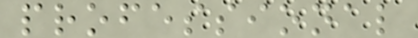professional
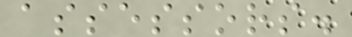assessors.
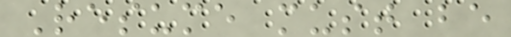Resume must be
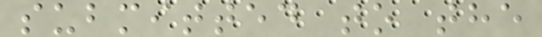submitted to the
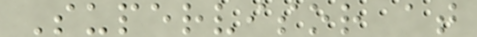Supervisor at
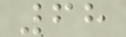68
